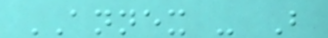ANNEX - B
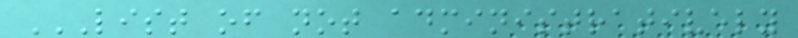LIST OF NOT ADMINISTRATIVELY
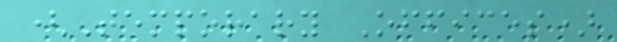(Temporary Offices)
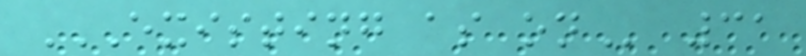EXISTING AS ON 31
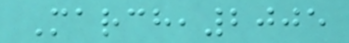March,2005
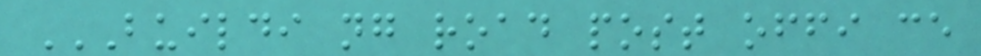BUILDI NG ROAD POST OFFI CE
